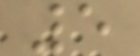5
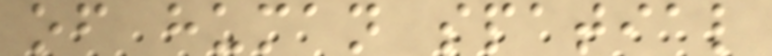of human spatial
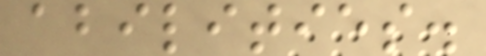abilities.
